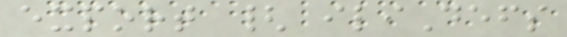export { iliDefs
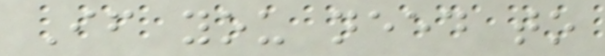If you need to
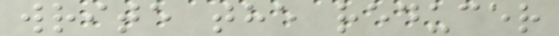write the reducer
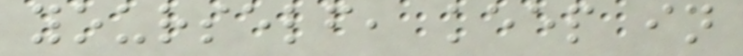yourself, keep in
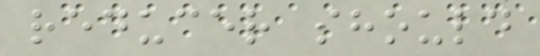reducer should
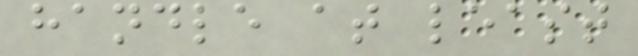handle at least
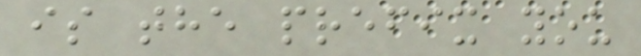is the prefix you
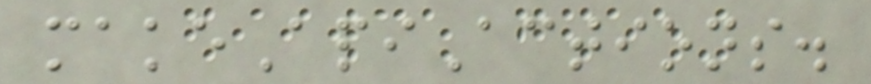makeApiActions.
